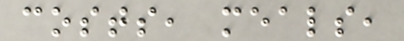costs, meals,
